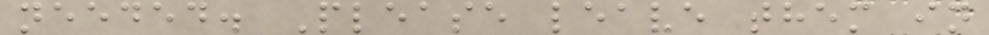needed. Please leave them in
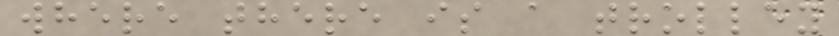where there is a trolley
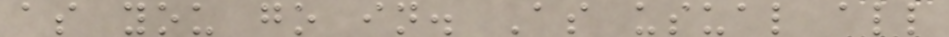as you go in. As usual all
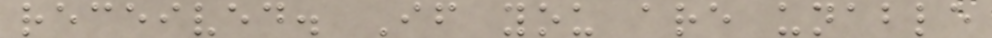received. If you are unable
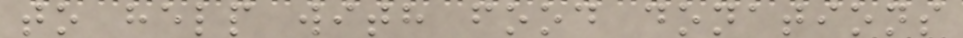to help with food donations
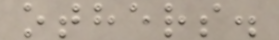others.
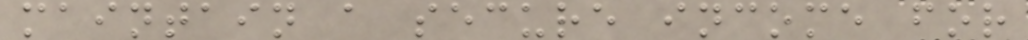maintain a secure income for
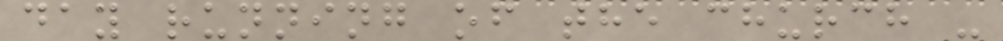day running of the church -
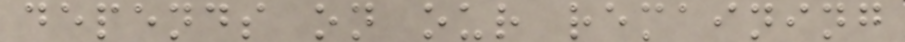depends on our remaining
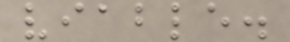viable.
